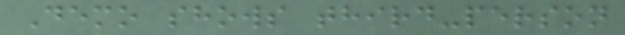Demo shows third-person
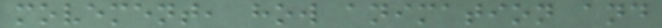movement, how animation and
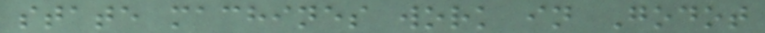state machines work in Godot
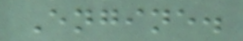Engine.
